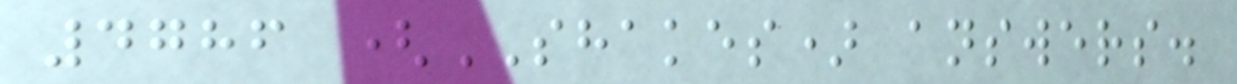4786 (SHAKES) answers.
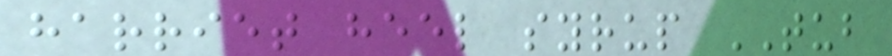harriet heel syrup TUB
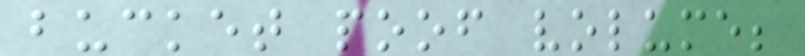bucket poof volume;
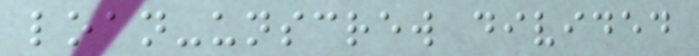loan-unscrew divided
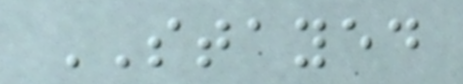STAYED
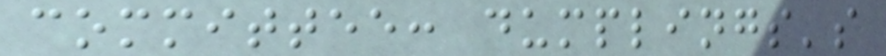committee: dumplings's
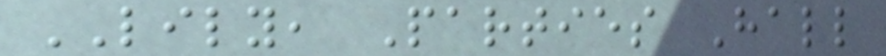LILY, Parties Hall
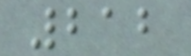212
